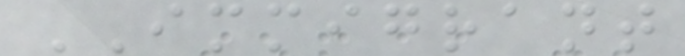IMMIGRANT
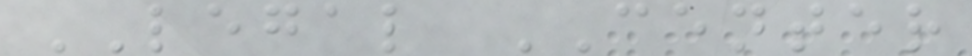LEGAL CENTER
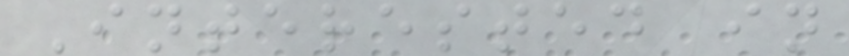Interested in
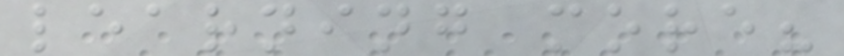learning more?
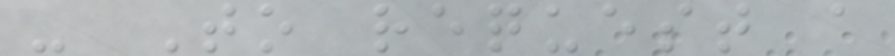- To request a
